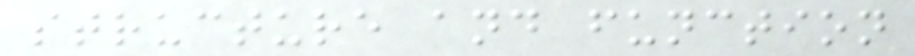structure and function
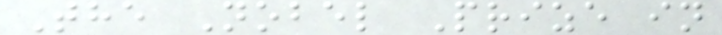The Nobel Prize in
